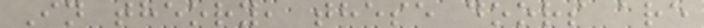In theory, these doors are
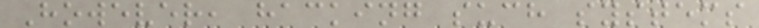However, hacking such systems
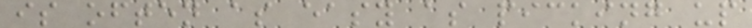is often as easy as picking up
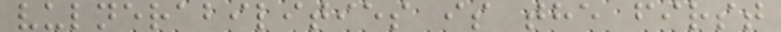vulnerabilities is the first
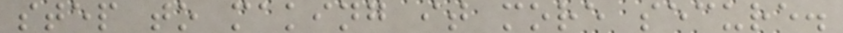step to making it more secure.
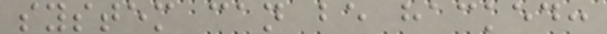system can be hacked:
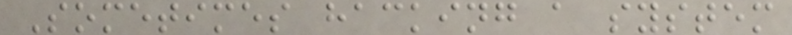Sometimes hacking a system
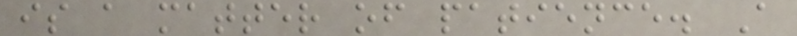is a matter of patience. A
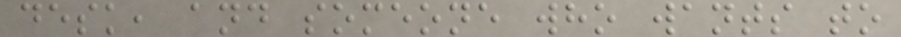desk, and someone who wants to
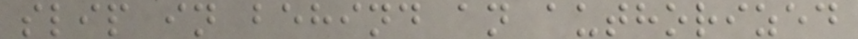slip in behind an authorized
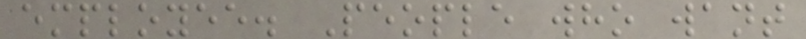employee. People who want
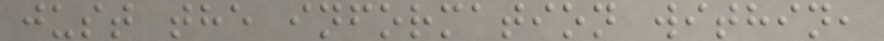just the information within,
